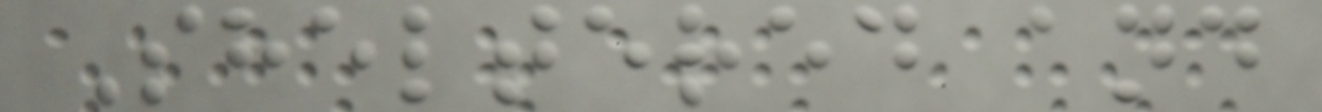Sheltered and
